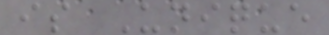is Unique
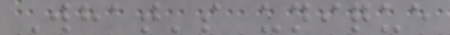What's unique
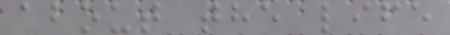about the life
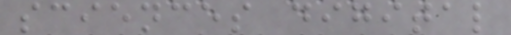sciences digital
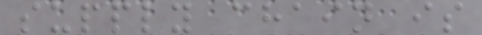supply chain is
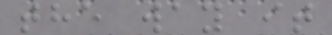the way it
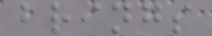brings
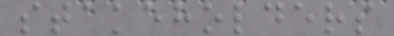stakeholders
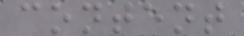content
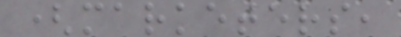(marketers,
